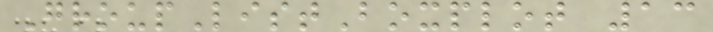GroupListBoxplot 13
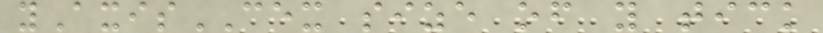yAxisCEX size of y tick
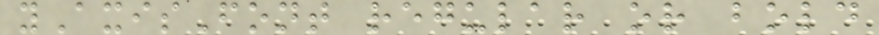yAxisFont regular or bold
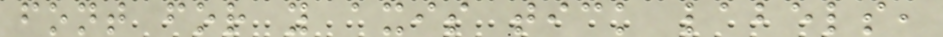font for y axis tick labels,
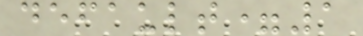default=1
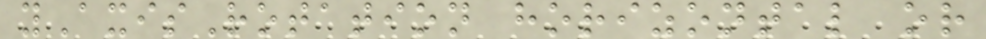yAxisRotation horizontal or
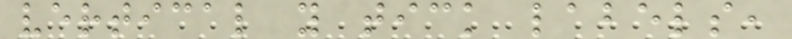vertical y tick labels,
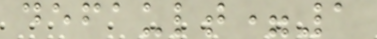default=1
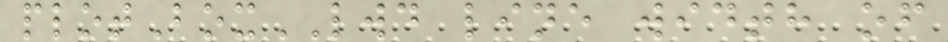plotBoxLWD line width of
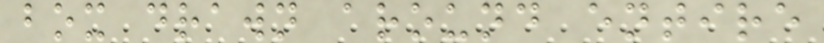box drawn around entire
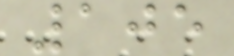105
